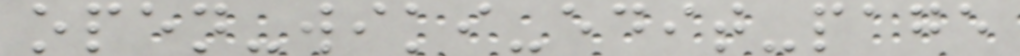open-wiki-edit-page
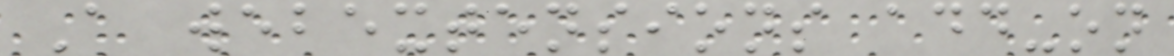A webextensions add-on
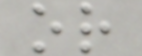or
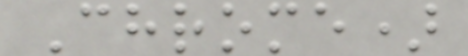Chrome)
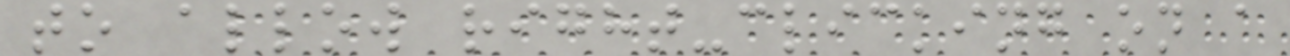to allow right-clicking on a
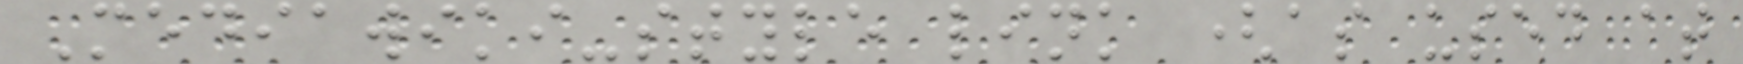Mediawiki-style link (as used at
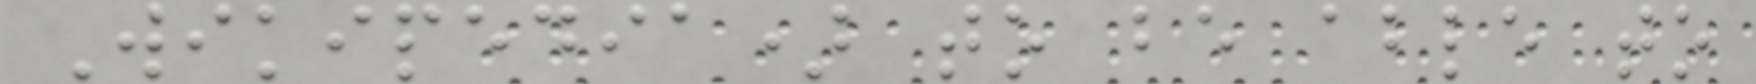Wikipedia) to be able to
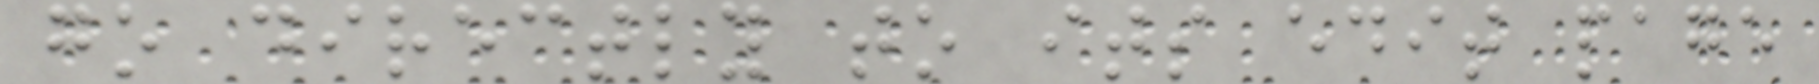go directly to its edit page
